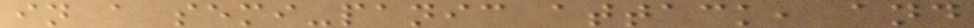in a semi-panic attack, and
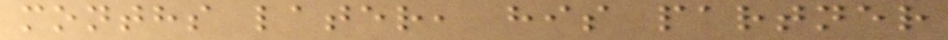months later, his partner
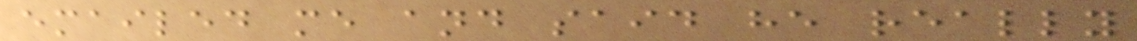emailed me and said he really
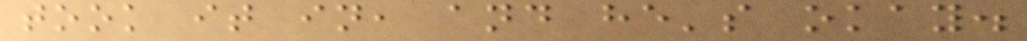took it in, and he's okay.
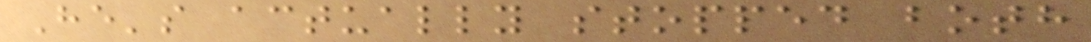He's actually stopped both
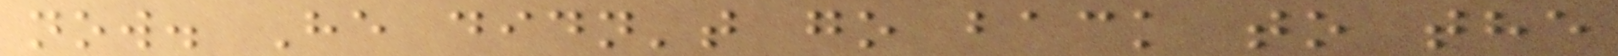now. He didn't go back to the
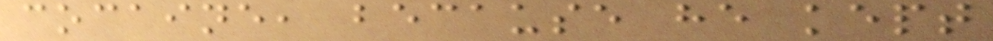cocaine, because he kept
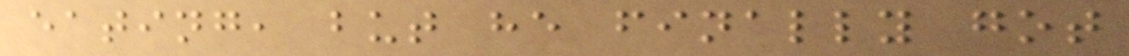eating, but he finally got
